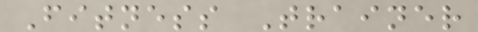Fitness Trainer
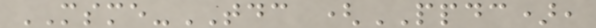MSME-TDC (PPDC),
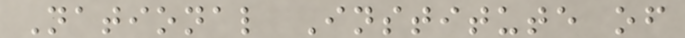National Institute of
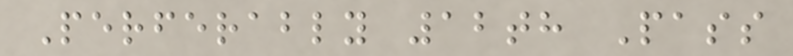Perferably 12th Pass
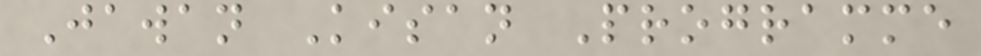Jawan Kisan Programme
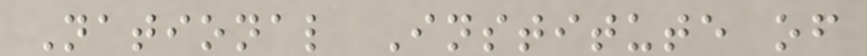National Institute of
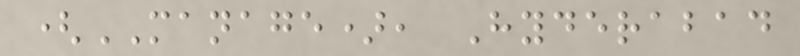(MANAGE), Hyderabad
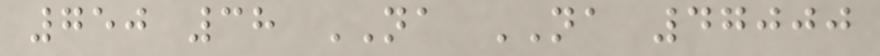750 38 NA NA 47000
